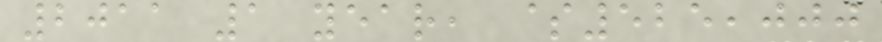2011 1 year, $525,000
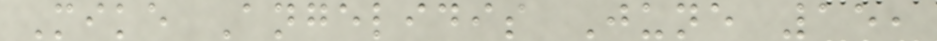Mike Angelidis June 15,
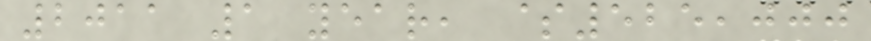2011 1 year, $525,000
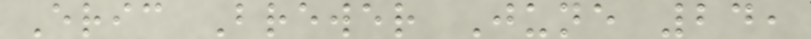Eric Brewer June 24,
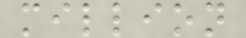million
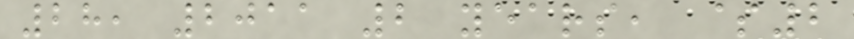28, 2011 2 years, $2
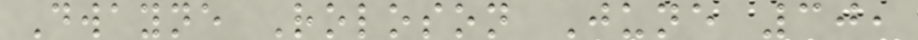Dwayne Roloson June 30,
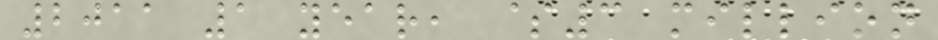2011 1 year, $3 million
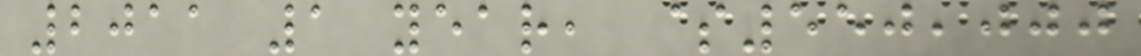2011 1 year, $550,000
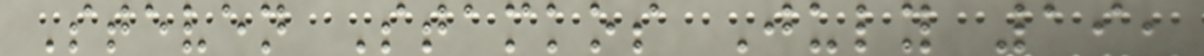Steven Stamkos July 19,
